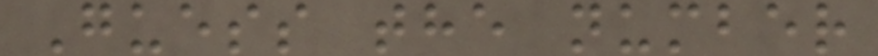Guess the number
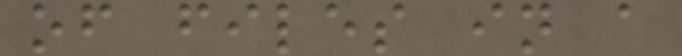of files in a
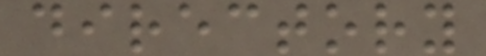directory
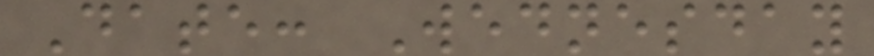Date: Wednesday
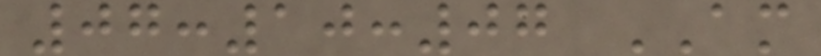07:10:07 AM
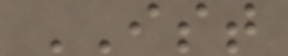IST
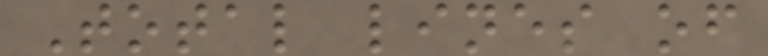Total lines of
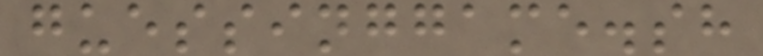guessinggame.sh
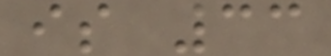is 33
